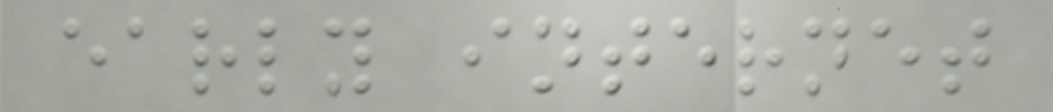early internet
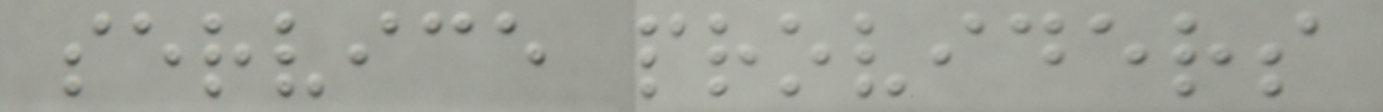service providers
